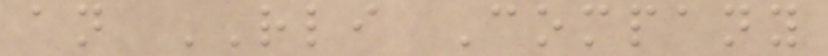an RLI Company
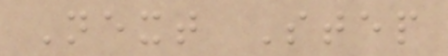Next Step
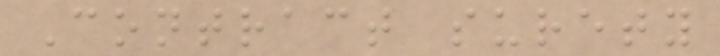Contract surety
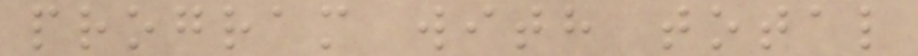program with total
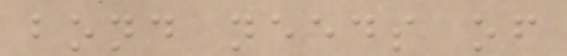bond needs of
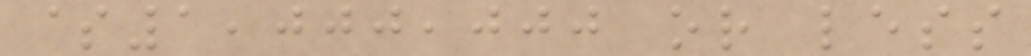$1,000,000 or less
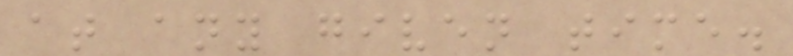at any given time.
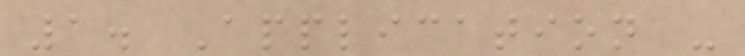1. Application -
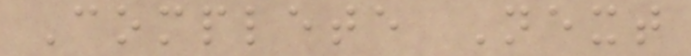Complete Next
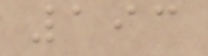193
